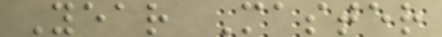Year Master
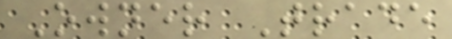Owner Trade
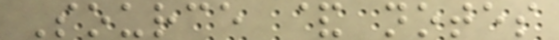Source & notes
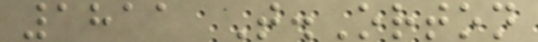1811 T.Orton
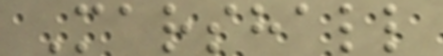Marshall
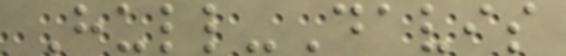Hull-Davis
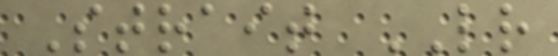Strait LR
